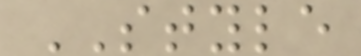STYLE
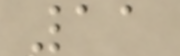11
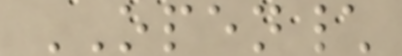OPEN\
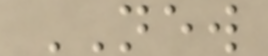NEW
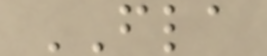FLA
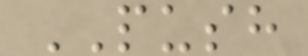PUSH
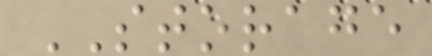STORAGE
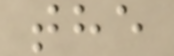the
